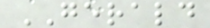GERALD
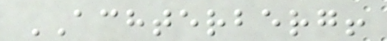ACHTERBERG!
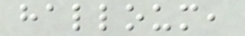halloum,
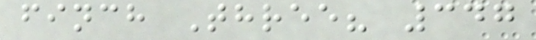finch Three? 347
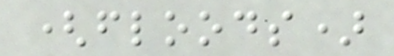(floods)
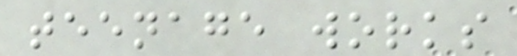teenage works
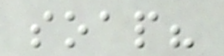soap?
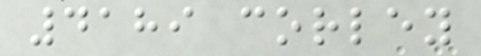4189 corley
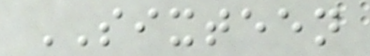SIXTEEN
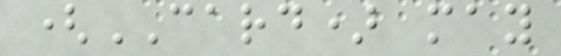(CARD) may
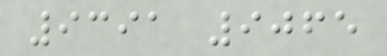9391 9065
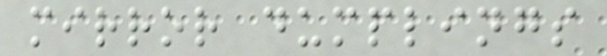mirror dumplings
